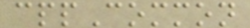cppCommon
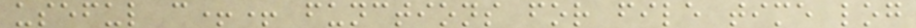useful c++ functions for file time log
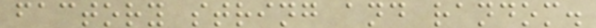factory string and random.
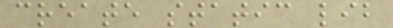create static lib
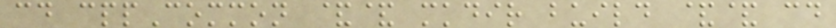cd cppCommon && mkdir build && cd
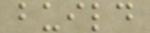build
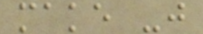make -j
